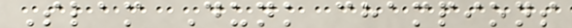Slam Dunk champions
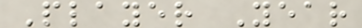Player Year
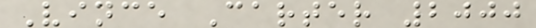Vince Carter 2000
